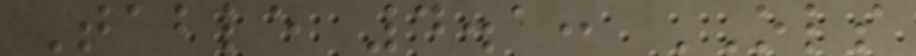Table 4.1: OLS
